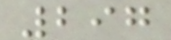297
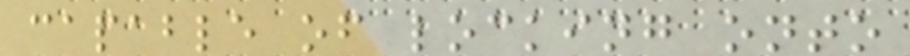capable of locking onto
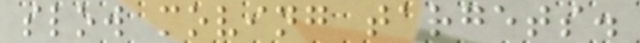slow moving targets.
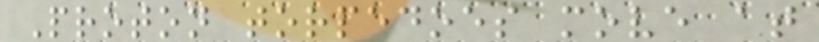Proton torpedoes move at
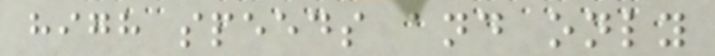high speeds and only
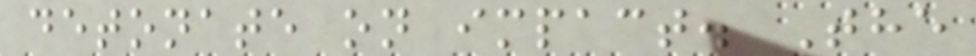detonate on impact. The
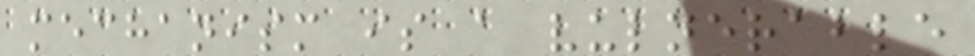mechanism is a vulnerable
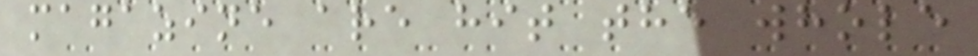magazine are hit the whole
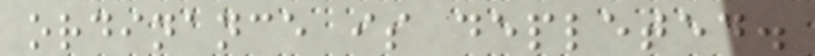ordinance is depleted.
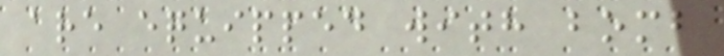are equipped with bomb
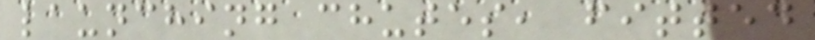launching chutes, fitted
